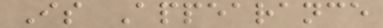Is Appearance
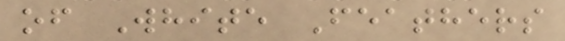of White Feathers
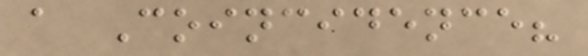a Coincidence?
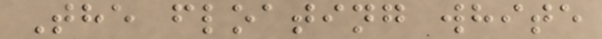The floating white
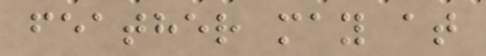feather may at
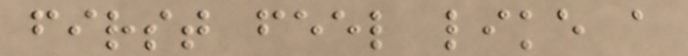first feel like a
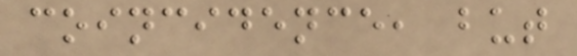coincidence, but
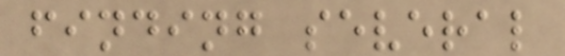finding several
